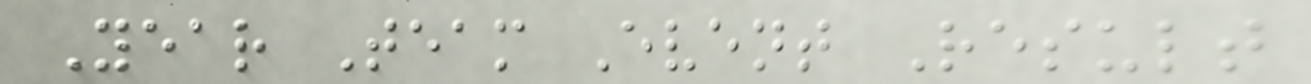Year Team Event Result
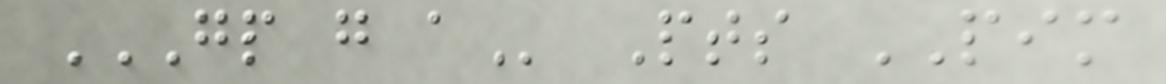GP G A Pts PIM
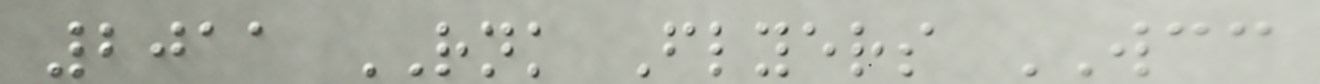2011 RNK Flyers WCC
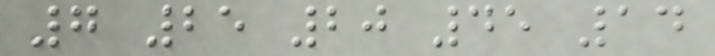7 25 20 45 14
